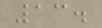13.
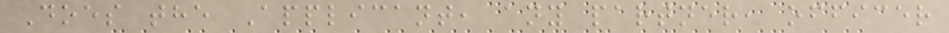Does the Applicant, any partner, officer
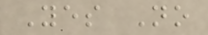Yes No
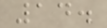14.
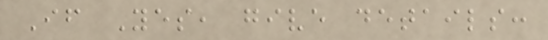If Yes, give details:
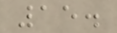15.
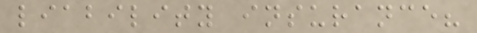liability insurance?
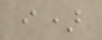i)
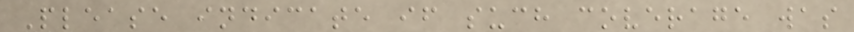Please indicate if such coverage was
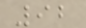92
